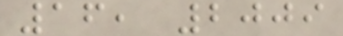16, 2009
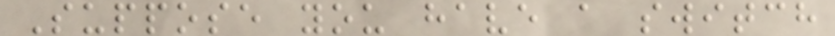Suppose you have a switch
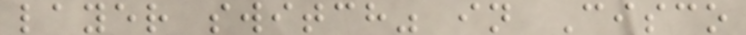layer switch" in Cisco
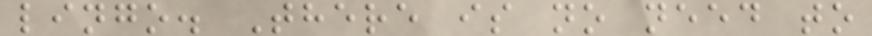lingo. There is no need to
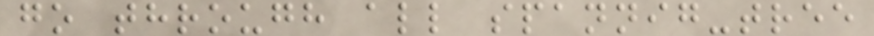go through all spannig-tree
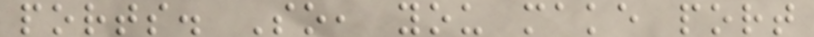ports. So, you make port
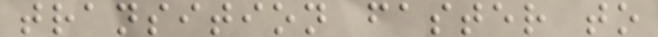transition faster to
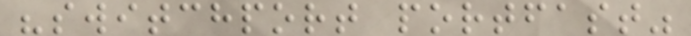"switchport portfast"
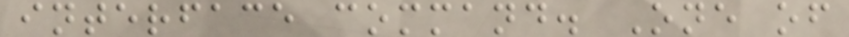interface command. One of
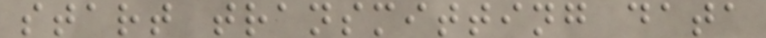start transmitting data
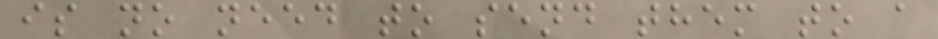is no need to send them to a
